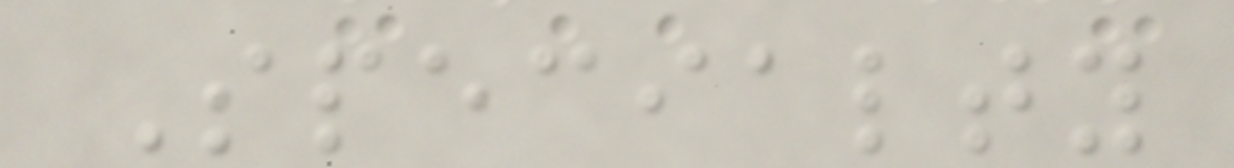Specialty
